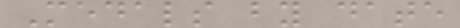Medals by date
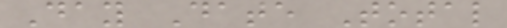Day Date Total
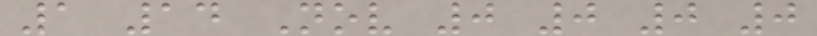1 14 Nov 0 0 0 0
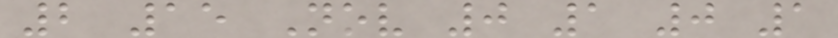2 15 Nov 0 1 0 1
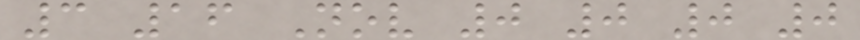3 16 Nov 0 0 0 0
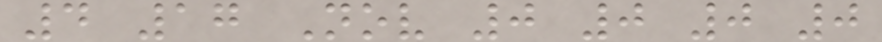4 17 Nov 0 0 0 0
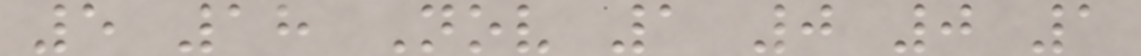5 18 Nov 1 0 0 1
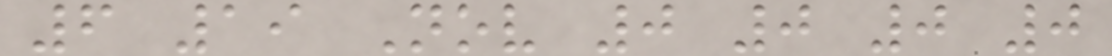6 19 Nov 0 0 0 0
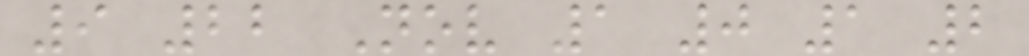9 22 Nov 1 0 1 2
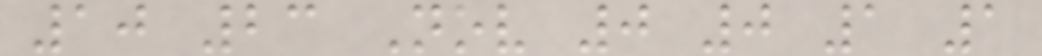10 23 Nov 0 0 1 1
